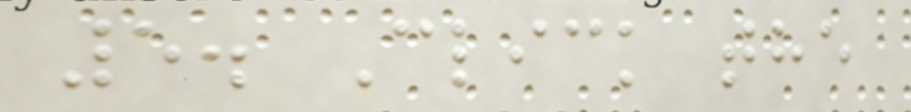5. Click the
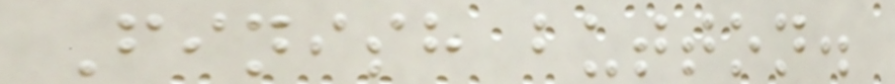Finish button.
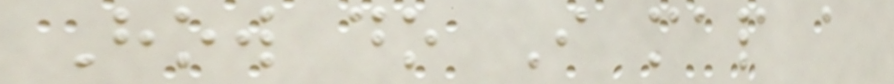How do I map a
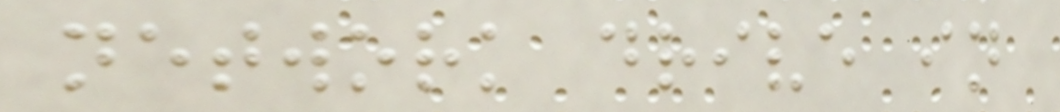network drive in
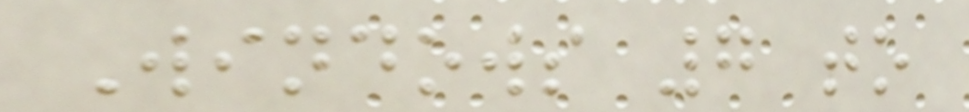Windows 7 to
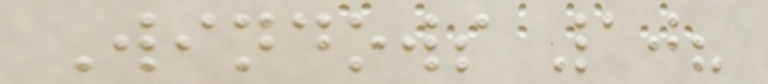Windows 10?
